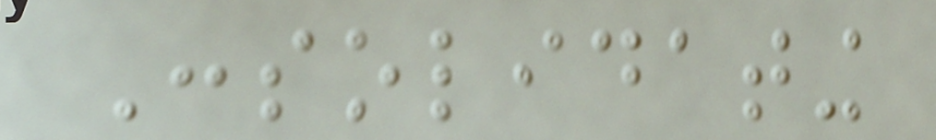Consolidating
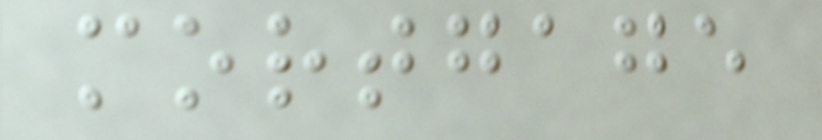mortgage
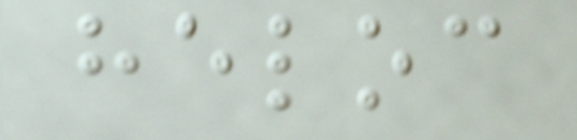heloc
